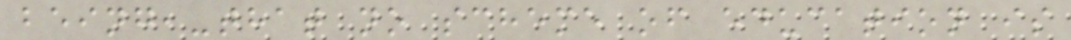being,-that no scheme of education is
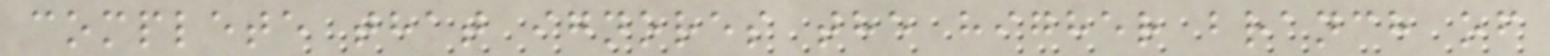complete that ignores the higher branch of
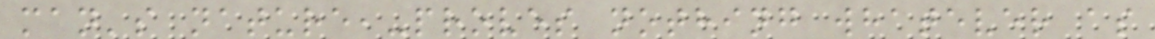man's nature,-proves nothing whatever as
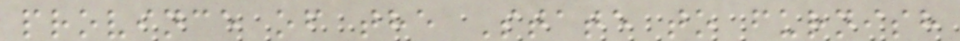province of the State to furnish
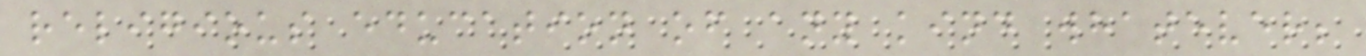religious education of any kind whatever;
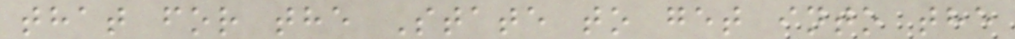that for the State to get into the
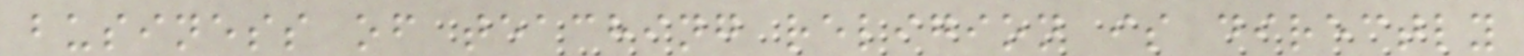business of teaching religion is directly
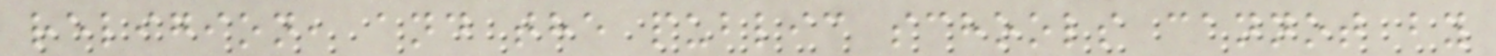religion, and the public schools cannot by
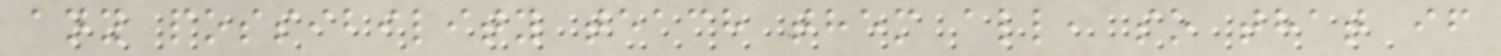any possibility teach them all, so that if
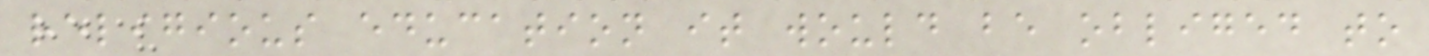religious education it would be obliged to
